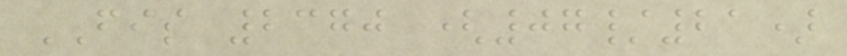FIS 2370 (07/21)
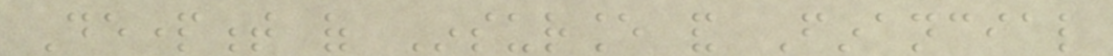Department of Insurance and Financial
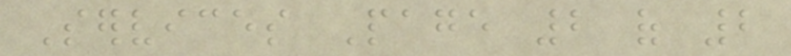Services Page 2 of 2
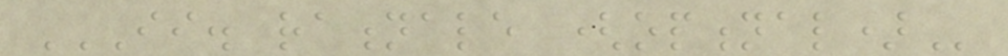II. RATIONALE (OPTIONAL)
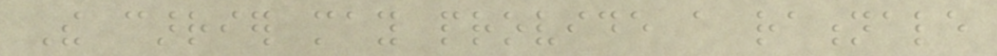The carrier may provide a rationale
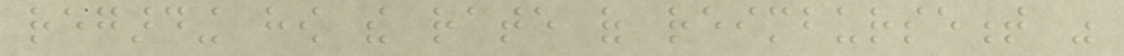regarding how the rate of reimbursement was
